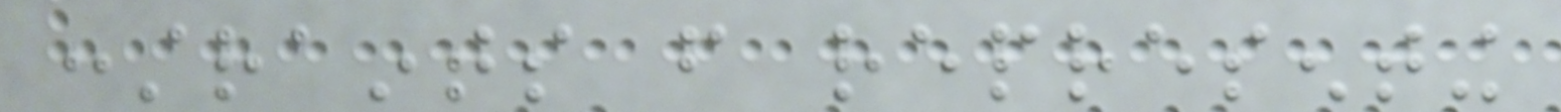constraints from representing
